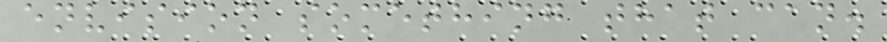envision something that can.
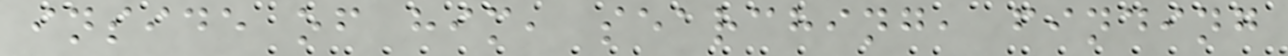inside of him, searching, finding
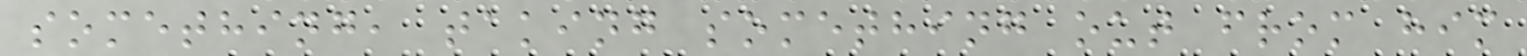something, taking something out from him
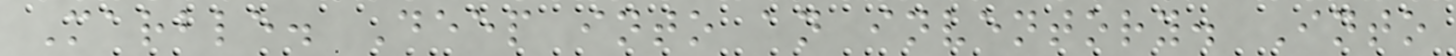Marble. Deep into an inventory. Into
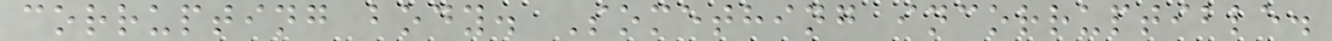corrupting body. Something incorruptible.
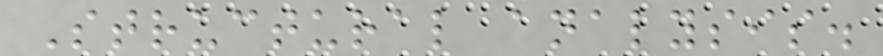Structural analysis.
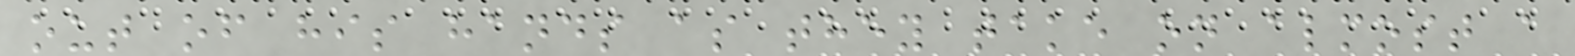out of his hands as they take on almost a
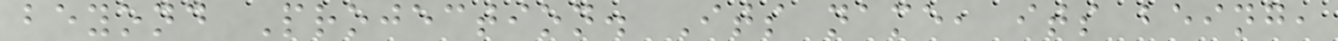beyond Projection. Its name, its being,
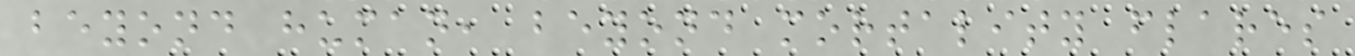beyond human, beyond mortality flares
